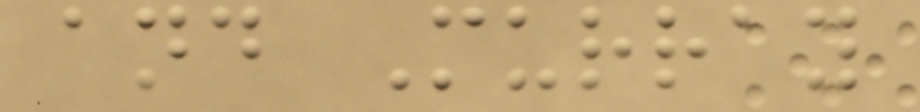and Murray
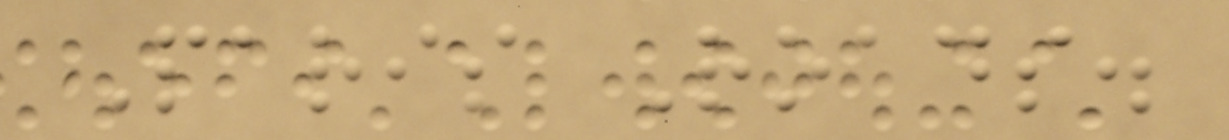Paris Roads.
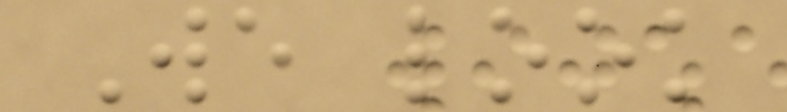We look
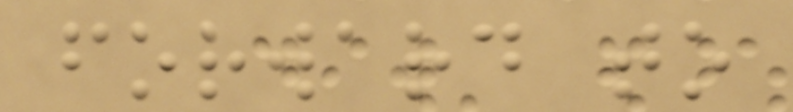forward to
